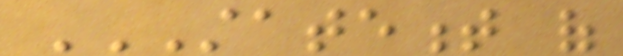STATEMENT OF
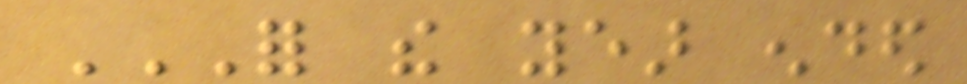FOR THE YEAR ENDED
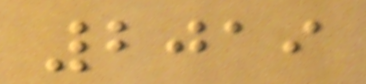2019
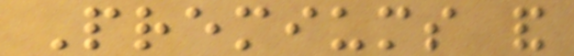Premiums and
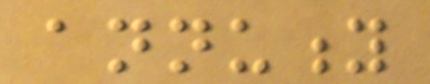annuity
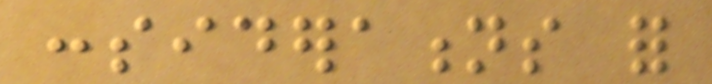considerations for
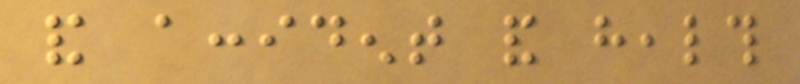and accident and health
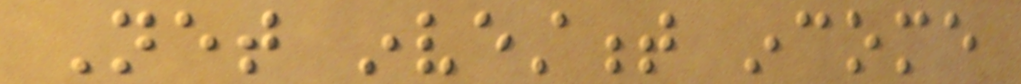Net investment income
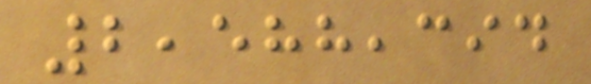2,588,394
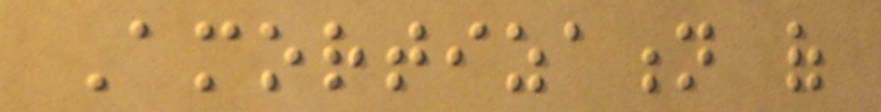Amortization of
